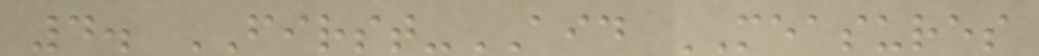4. FIRST-AID MEASURES
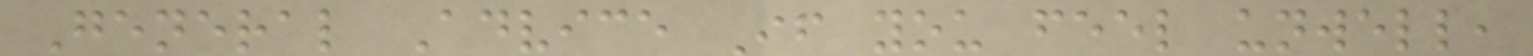General Advice If you feel unwell,
